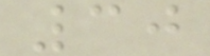30
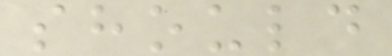should
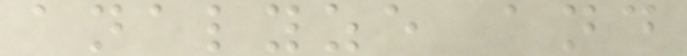analyze and
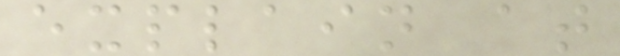explain at
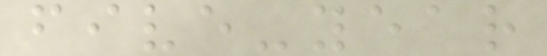five-year
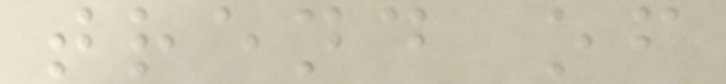trend of
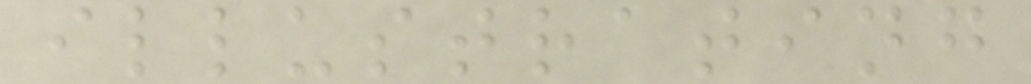illustrating
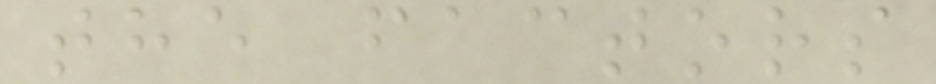the factors
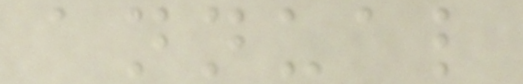annual
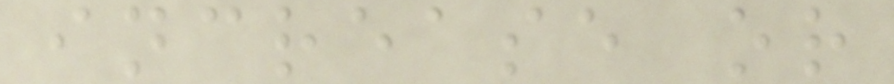increase or
